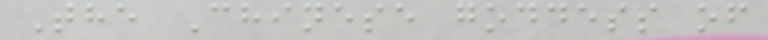The Chinese goddess of
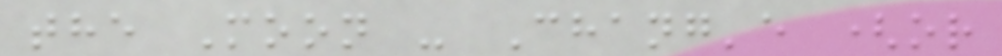the Moon - Chang'e (or
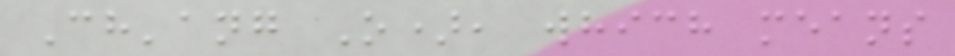Ch'ang O), which means
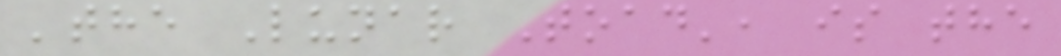'the Lunar Toad', is the
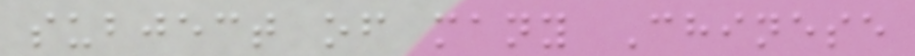subject of many Chinese
